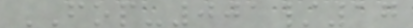FOP-001/17
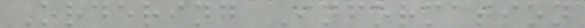Ordering Information
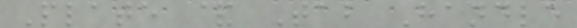Plate & Tab Handle
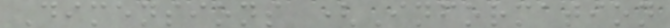Dimensions (Information
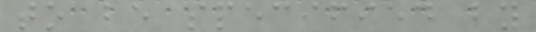to be specified by
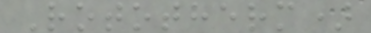Rototherm)
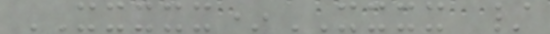XXXXX*XXXX /
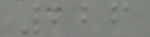226
